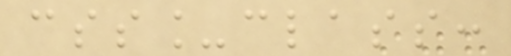css_class:
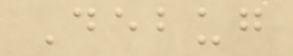Debug
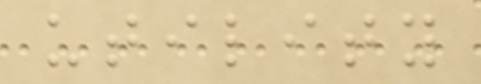utility
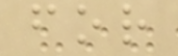for
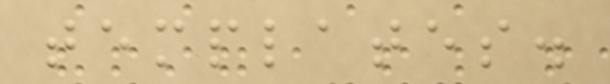templates.
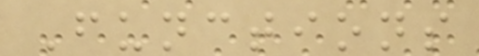Functions
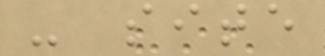- site
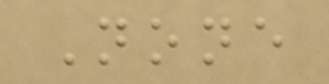None
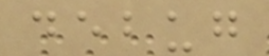debug
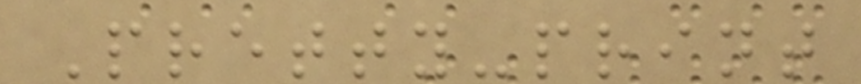Pretty-print
